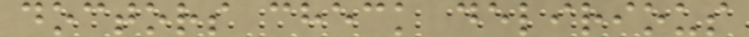doctors check delirious
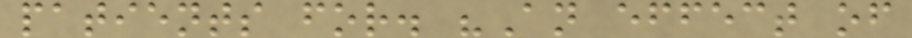patients for. "An effect of
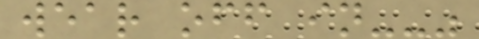wear off in--"
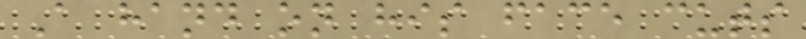A hand on his face cuts
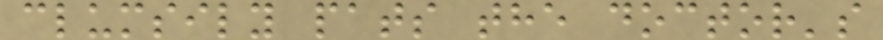clumsily pats the doctor's
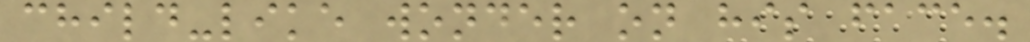child-like wonder on his face.
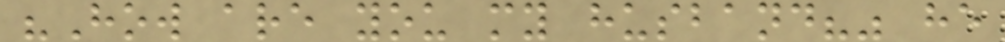"How are you my husband?" he
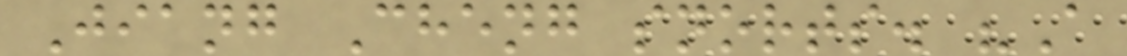Jiang Cheng snorts. "A
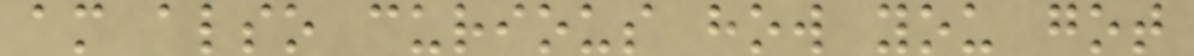am also curious how you got
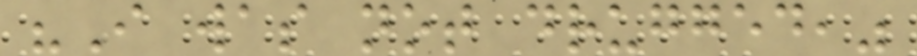"I was not drugged,"
